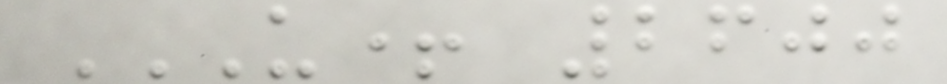U+ 2600
